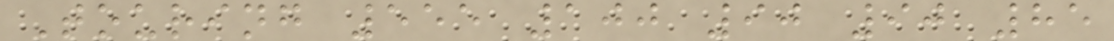Touring 555 100 90 90 85
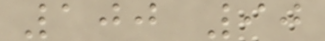100 90
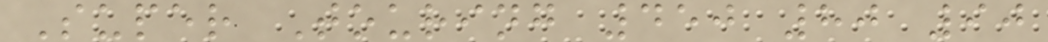Super Touring 450 80 90
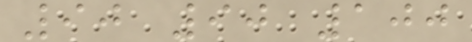90 90 100
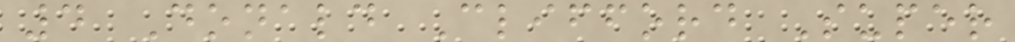4 Donald Clifford Super
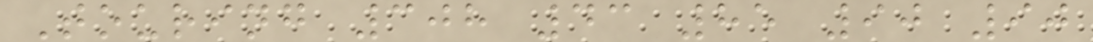Touring 308 43 85 90 90
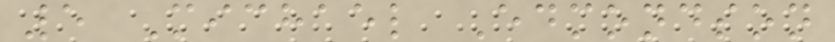5 Michael Edmondson
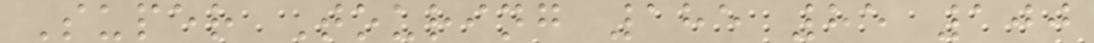Super Touring 185 85 100
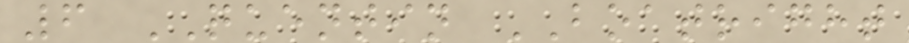6 QUENTIN BOATRIGHT
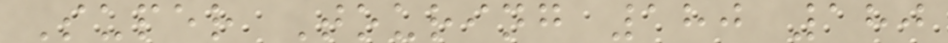Super Touring 180 180
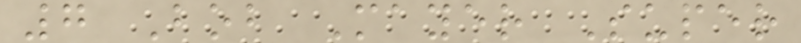7 Bob Mayer Super
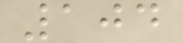104
